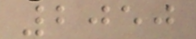2050
